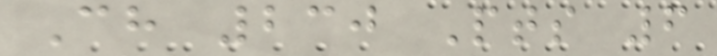Ch 230 Pts 6
